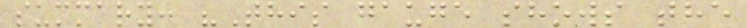summary: "This gauge shows the
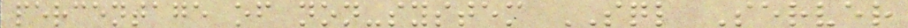percentage of non-system SQL Server
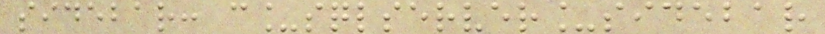sidebar: c_sqlserver_sidebar
